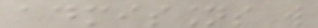admissions will
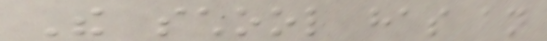The school has an
